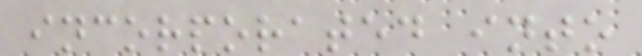incorporated into
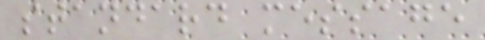standard message
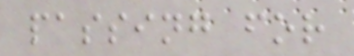passing for
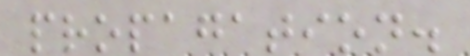propagation.
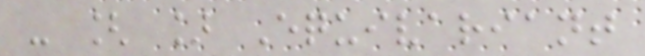- [ ] Equivariant
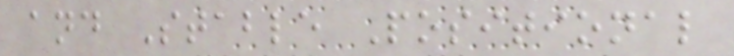and Stable Positional
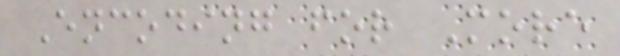Encoding for More
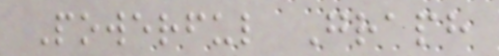Powerful Graph
